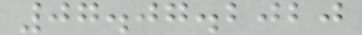07.07.2020
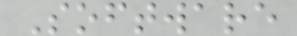Software
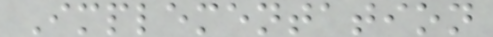Implementation
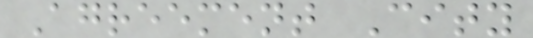Agreement City
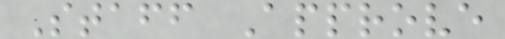Staff Approve
